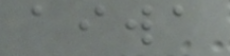aiwa
